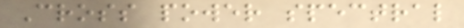Cross power spectral
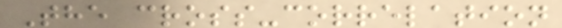The cross-correlation
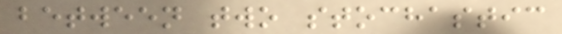between two stochastic
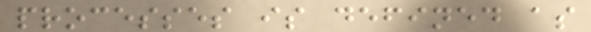processes is defined as
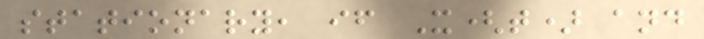stationary, if X(t) and
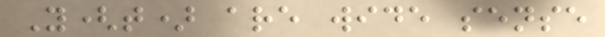Y(t) are wide sense
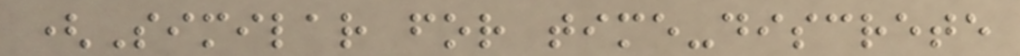(Similar for time-discrete
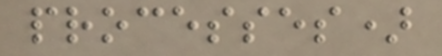processes)
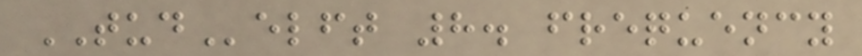TUDelft 8. frequency
